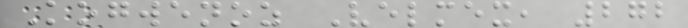Kogwenoz Velmex, 272
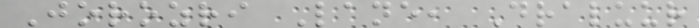Jorozri Lane, Draluur
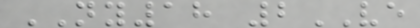NY18 2VE
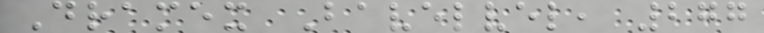Dramex Bavelvel, 277
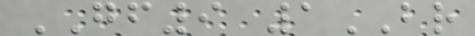GF9 1BR
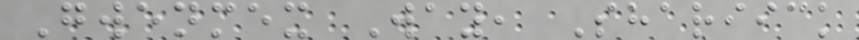Gwenmex Way, Shariick
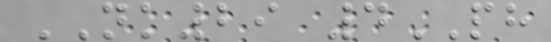NK29 4PH
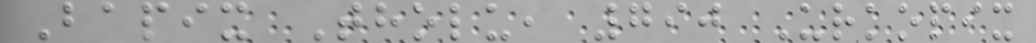Bapix Tholu, 790 Urkopix
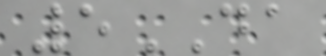5DA
